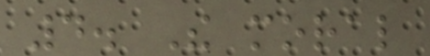4. The moral
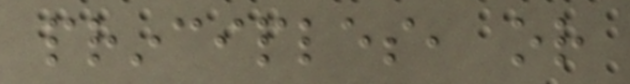principles, or
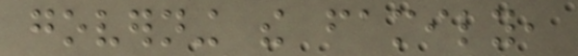governing the family,
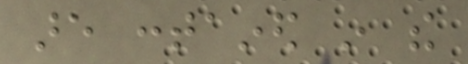are contained in the
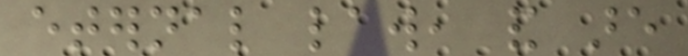eternal law, and are
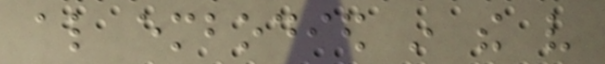also embodied in the very
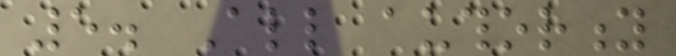5. All authority
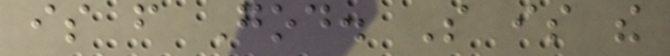is from God. So is the
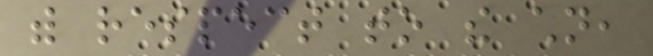with respect to the children,
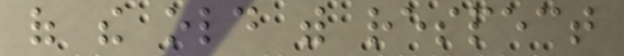of the old with respect
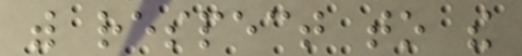with respect to the
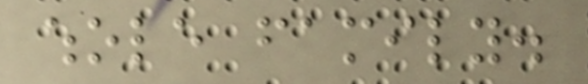whole family.
